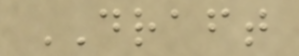DRAFT
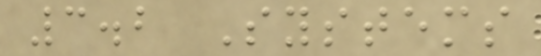3.2 Systems
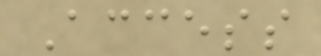Access
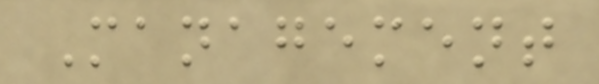Management
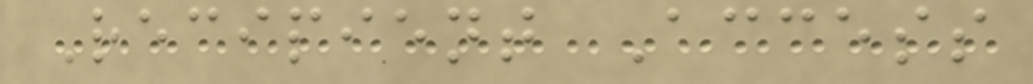Recipient Access
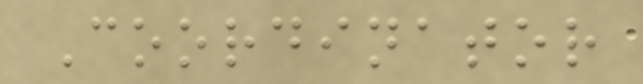Coordinator
